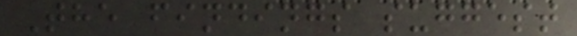The findings suggest
